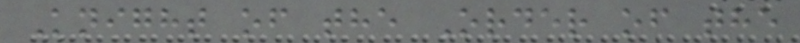Knight of the Order of the
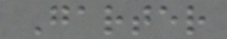Garter
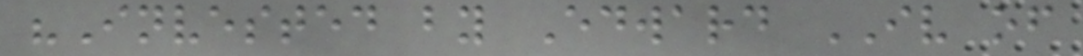"Invested by Edward IV of
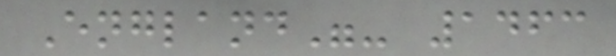England"- 1463
